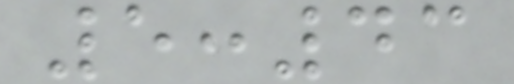5:43
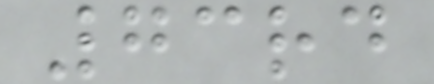73rd
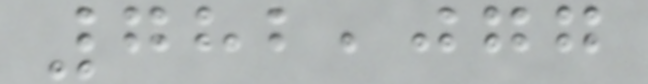782,077
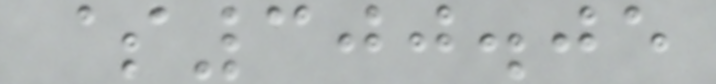$300.05
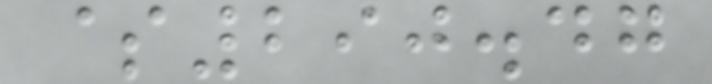$290.47
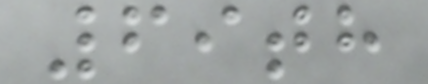69th
